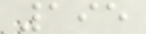195
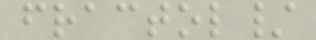fractol/
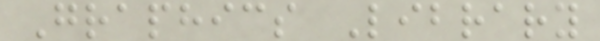Graphics Library
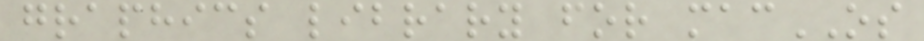graphics library for macOS
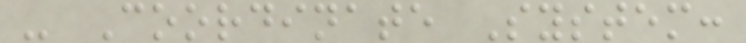- Coordinate System:
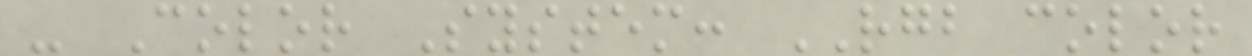- Color System: RGB color
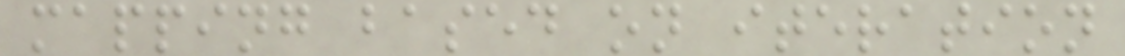mapping based on iteration
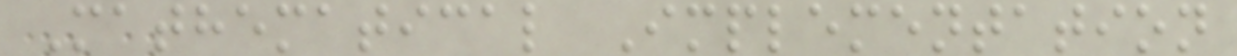Mathematical Implementation
